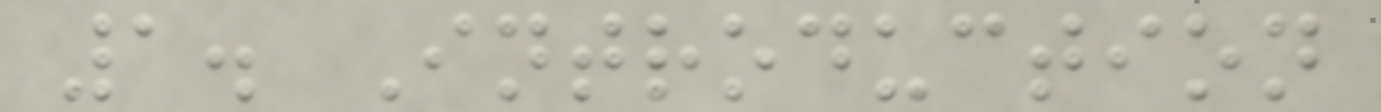1. Introduction
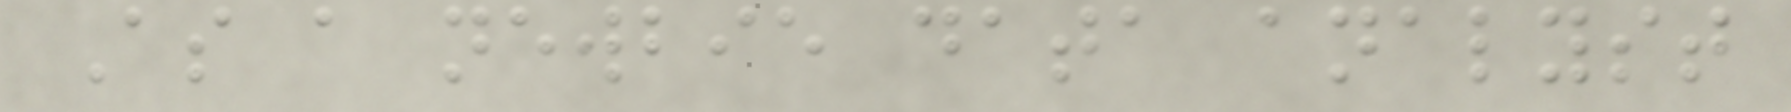As a newbie data analyst
